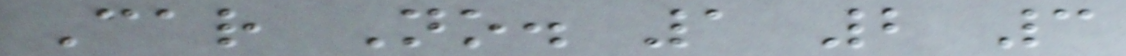Car No. 1 2 3
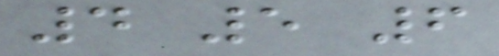4 5 6
